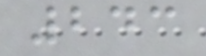243
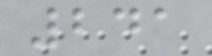241
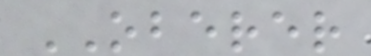OBERER
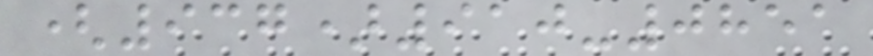(937)910-0851
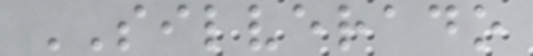SILVERADO
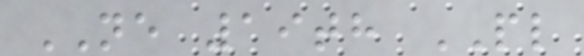NE 19th PL
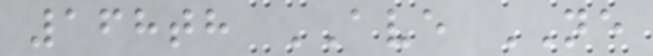168th AVE NE
